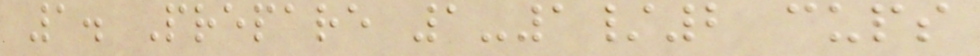1. Prepare 1-1/2 cups
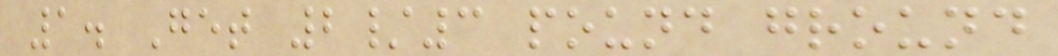1. Get 2/3 pound ground
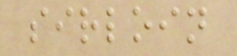sirloin
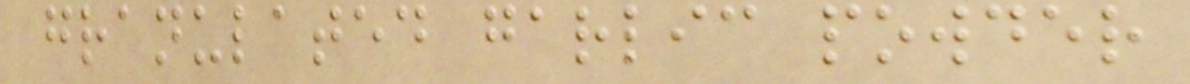granulated garlic powder
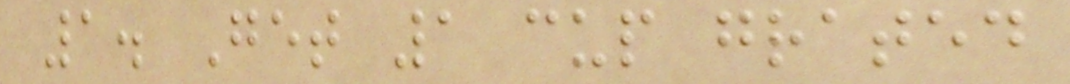1. Get 1 cup grated
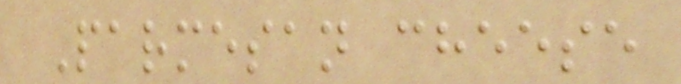Parmesan cheese
